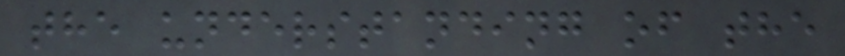the understanding of the
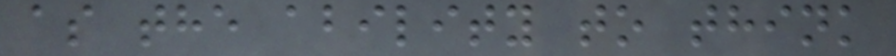as the ability to think
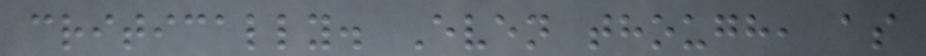critically. Even though, as
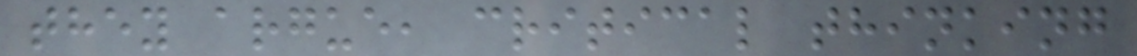they argue, critical thinking
